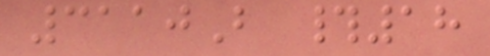3110B #18
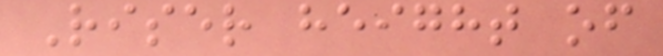Riser height of
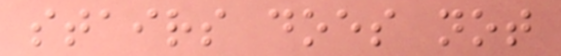stairs does not
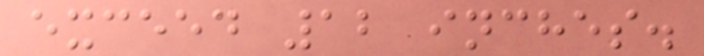exceed 12 inches.
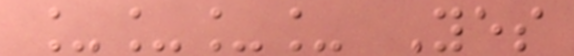____ Yes
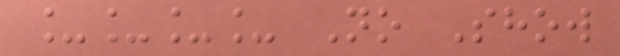____ No Show
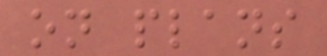on plans
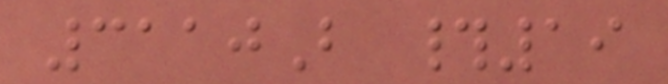3110B #19
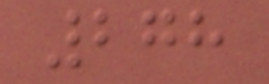278
